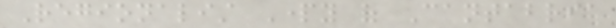Regionalist Party of Cantabria
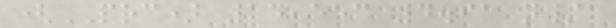(PRC) 14,553 4.91 n/a
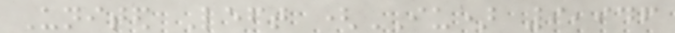United Left (IU) 9,946
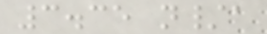3.35 n/a
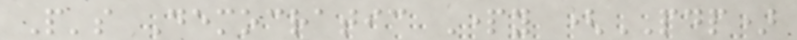People's Democratic Party (PDP)
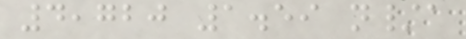4,720 1.59 n/a
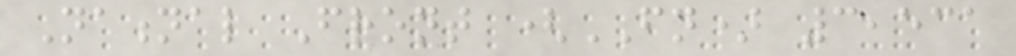National Front (FN) 3,531
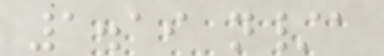1.19 n/a
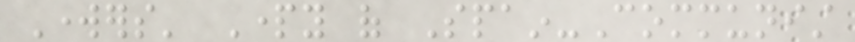Workers' Party of Spain-Communist
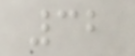32
